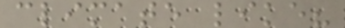climate like?
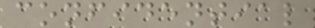confidential
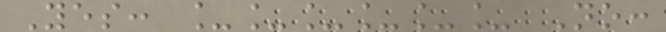Yes: ______ No:
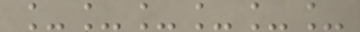______
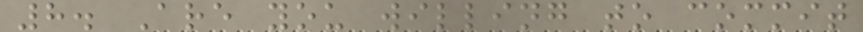8. Are you willing to commit
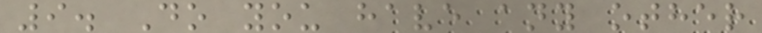9. Do you have any other
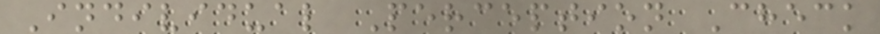Individual Perception Check
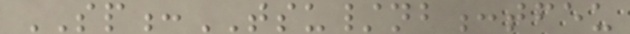SP:TSU/nb:tfeu
